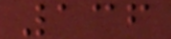136
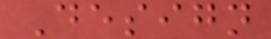Design
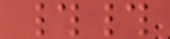##
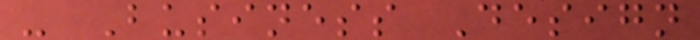- Business Design
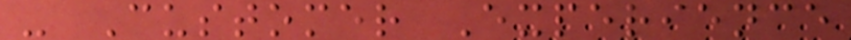- Customer Experience
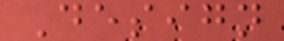Design
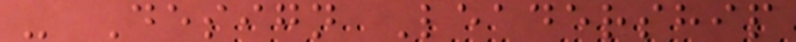- Design Leadership
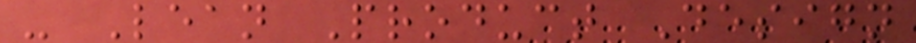- Lean Product Design
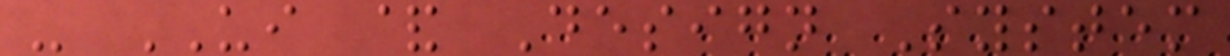- UI & Design System
